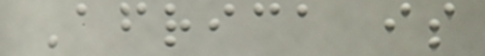Africa is
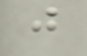just
